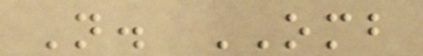N. OMB
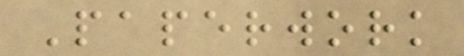Paperwork
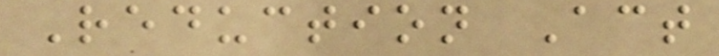Reduction Act
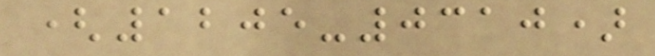(1205-0310)
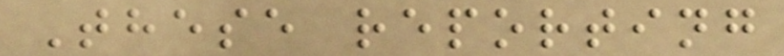These reporting
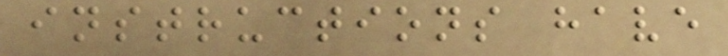instructions have
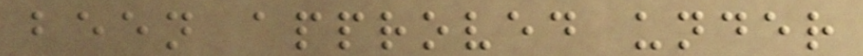been approved under
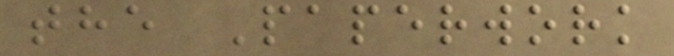the Paperwork
